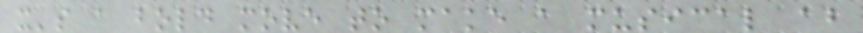it's a bold move to make a musical about
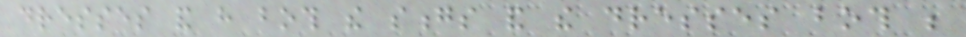dresses and have both the songs and the dresses both be
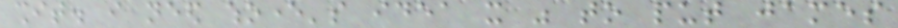shit. i need whoever's idea it was to put james
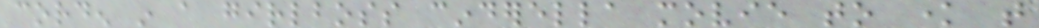corden in a girlboss cinderella movie to know that
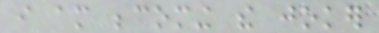i am becoming the joker
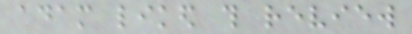adam liked this review
